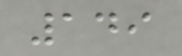149
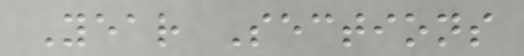Year Sections
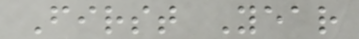First Year
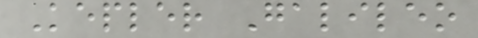Kepler Galileo
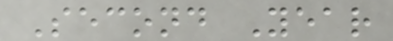Second Year
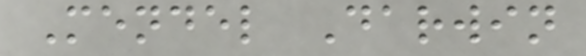Mendel Darwin
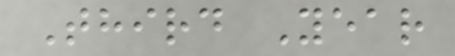Third Year
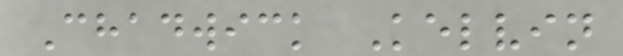Chadwick Kelvin
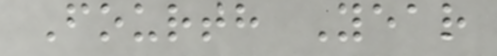Fourth Year
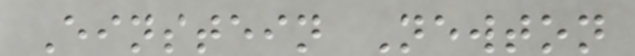Einstein Newton
